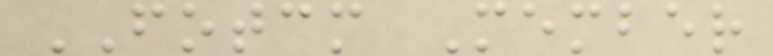FOTCM Member
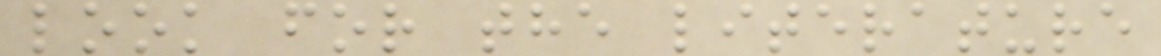look for the literature
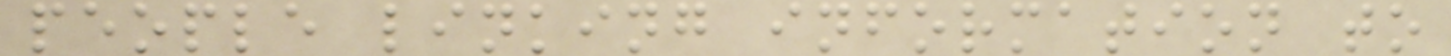people linking information to
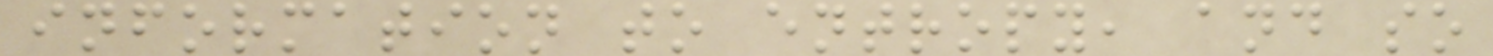information to entropy, and so
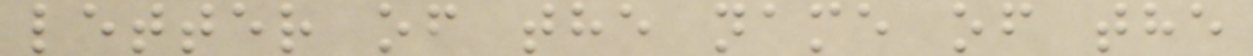letter of the name of the
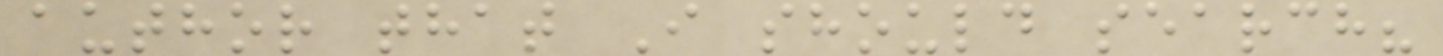author that I should search?
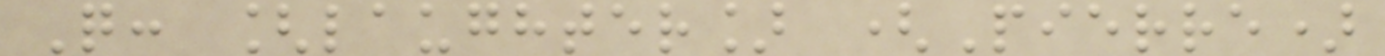Q: [laughter] (Pierre)
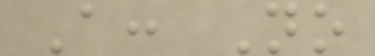A: No
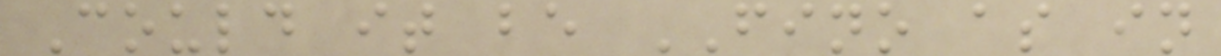Could it be FINO as in
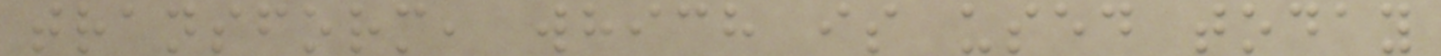transform, which is used today
